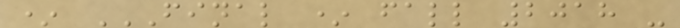* FINAL * FALL 2018 -
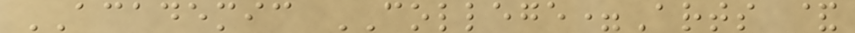ACADEMIC COLLEGE=Arts &
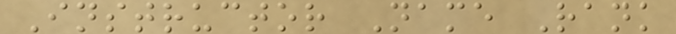Instructor Name Rank
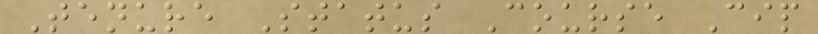Tenure Status Course Cip
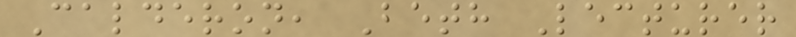Calderon, Beth Lecturer
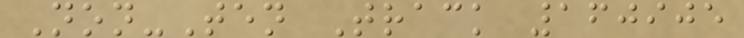Non-Ten Track 160905
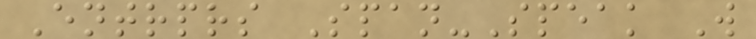Entrprs Span-Speak W
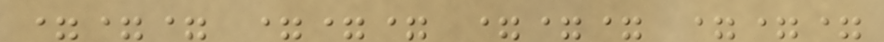=== === === ===
